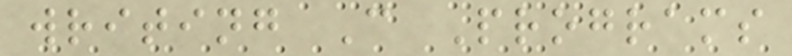writing C Programs
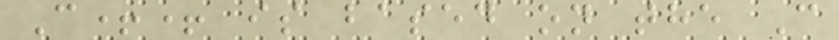C++ is based on the C
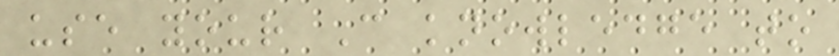use your C knowledge to
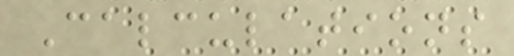Calculations
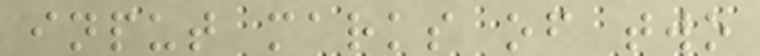input marks of two
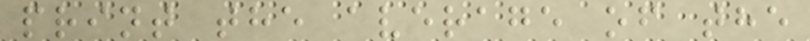print the average of the
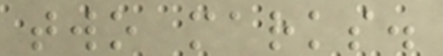two marks.
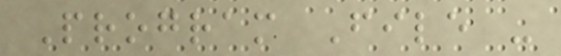Program File -
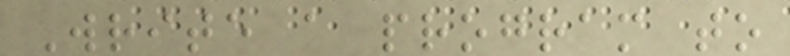Write a program to
